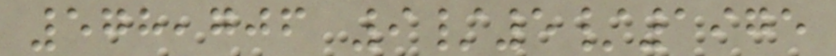578,706 9/5/1975
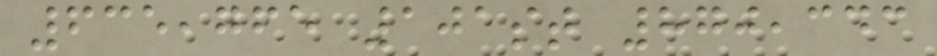635,765 101st 870,343
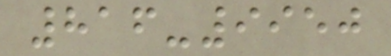816-9950
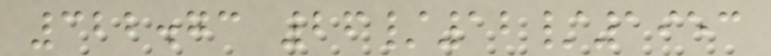322.73 26/12/1953
